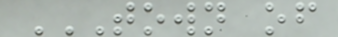TOWN OF
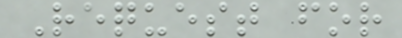Request for
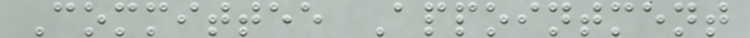Committee Appointment
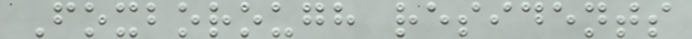Foxborough residents
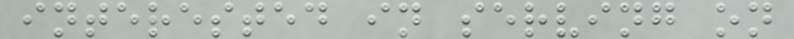interested in serving on
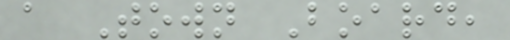a Town Board,
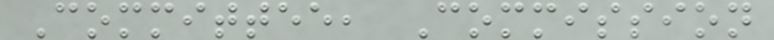Committee, Commission
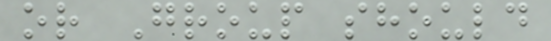or Group should
